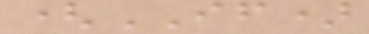(IF)
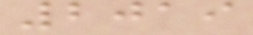2019
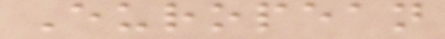European
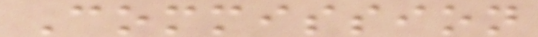Commission
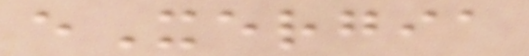eXergia
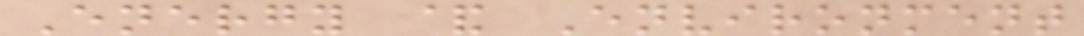Energy & Environment
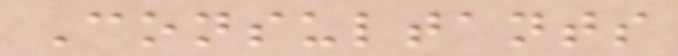Consultants
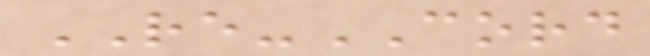RE-CORD
